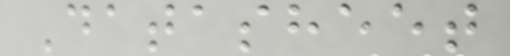Datasheet
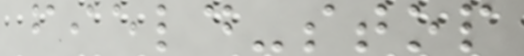field-stop
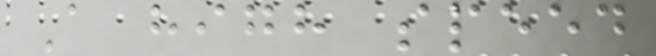A high speed
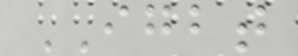IGBT
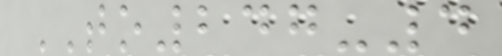TO247-4
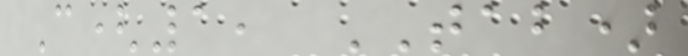C(1, TAB)
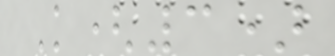K(3)
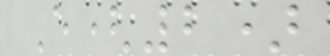E(2)
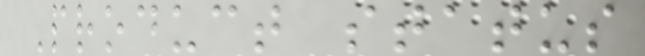Product status
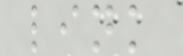link
